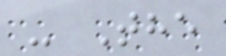- The
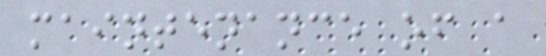maintenance of a
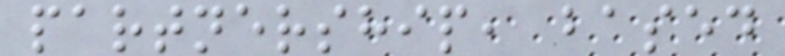partnership, based
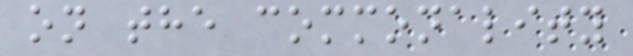on the commonality
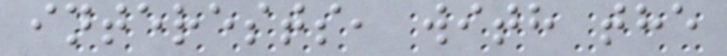interests, with the
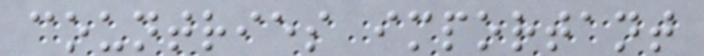countries important
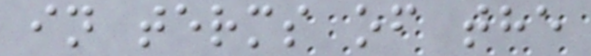in terms of the
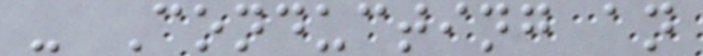- Conducting an
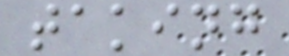taking
